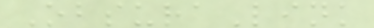ObsuraLink
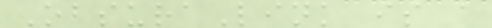ObsuraLink is a
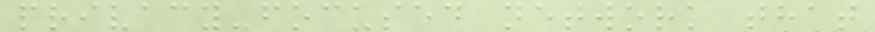privacy-focused network that
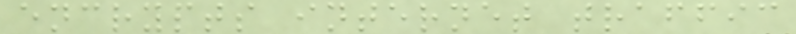encrypts internet traffic
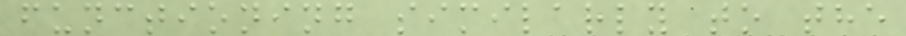functioning similarly to the
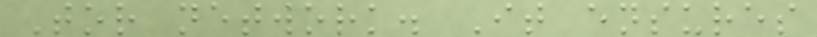Tor network. It ensures
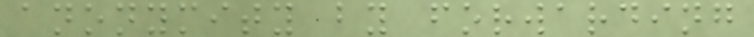anonymity by forwarding
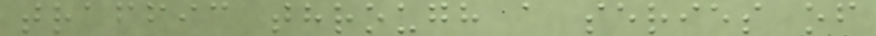traffic through a series of
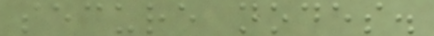secure nodes.
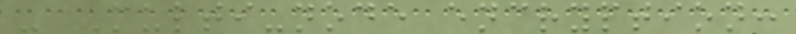- Multi-node encryption:
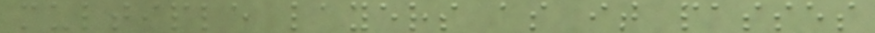multiple layers as it passes
